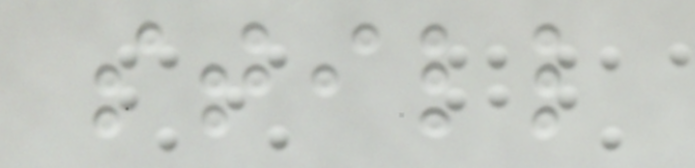still
